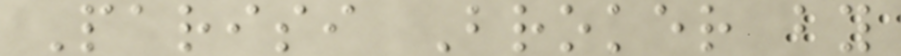Parisi Broker by
